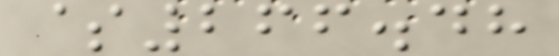$266.48
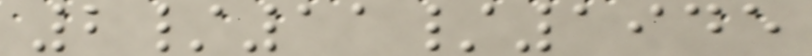2/11/1945
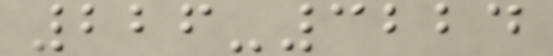226-3224
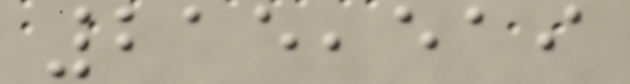215,519
